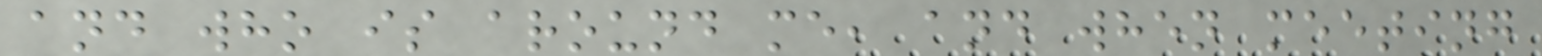and who is around me, and when meeting
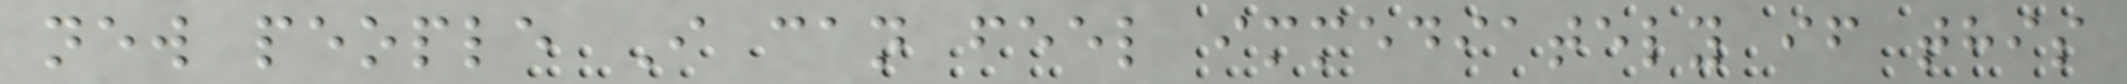new people I can feel immediately if this
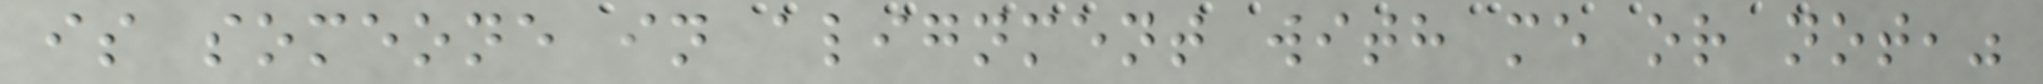is someone in alignment with me or not,"
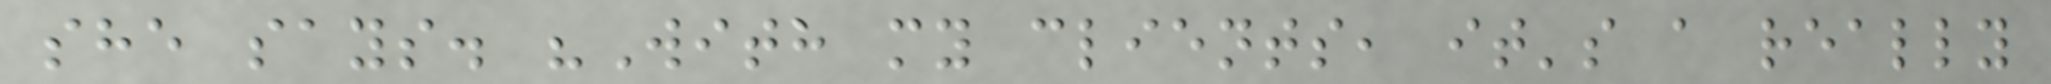she says. "With my clients, it's a really
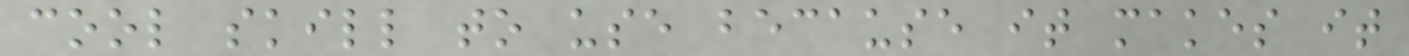cool skill to use because it makes it
